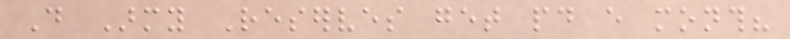Do Army Reserves get paid every month?
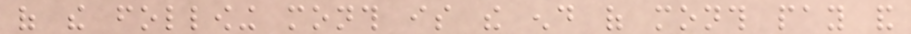of the following month is the end of month pay and
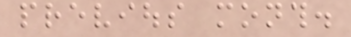previous month.
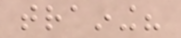training?
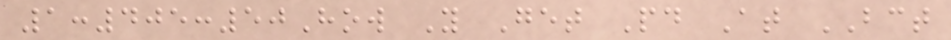1:405:50How You Get Paid At BCT
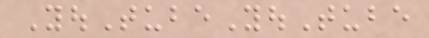YouTubeYouTube
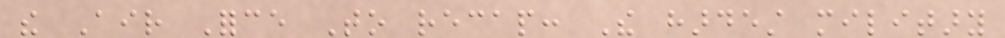the Air Force To recap: The hardest military
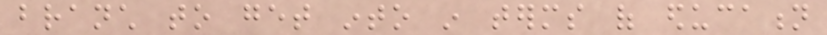branch to get into in terms of education
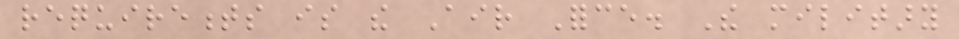requirements is the Air Force. The military
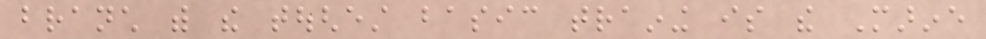branch with the toughest basic training is the Marine
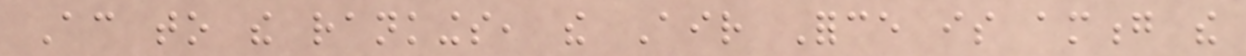According to the rankings, the Air Force is among the
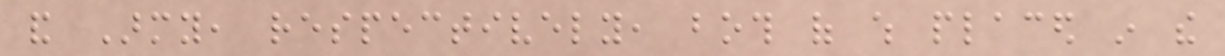and Army, respectively, both of which placed in the
